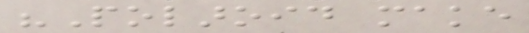"Polaroid make
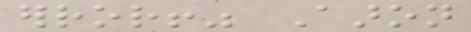error!" Aaron
